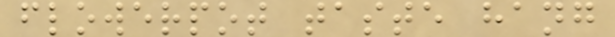flowerpot taste hang
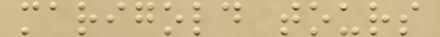marigold tours
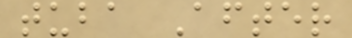tuba After
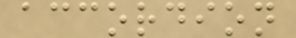accordion
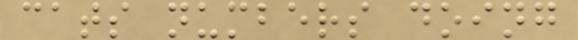cats numbers doing
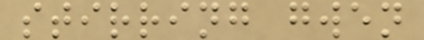stirring gwen
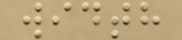width
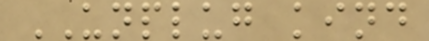UNPLUG kind
